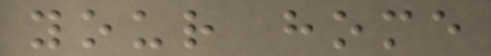your home
